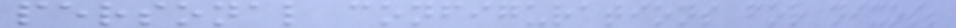personal configurations for nixos;
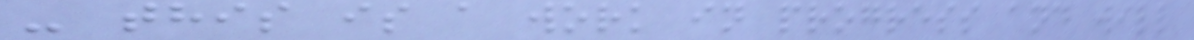- this is a work in progress and will
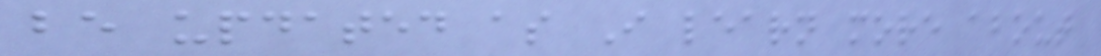be updated as I learn more about
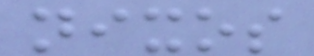nixos
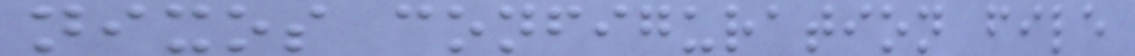nixos configuration file
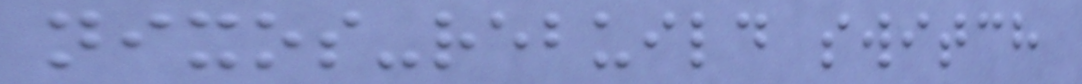nixos-rebuild switch
